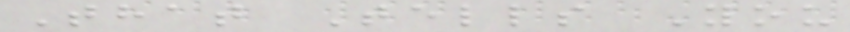That Tells You
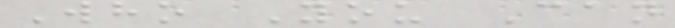Who You Can
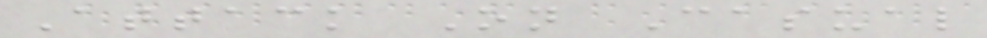Attack On Casual
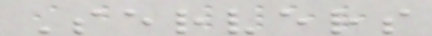Servers
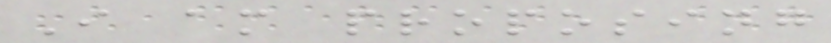I am proposing
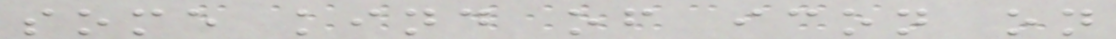some kind of icon on
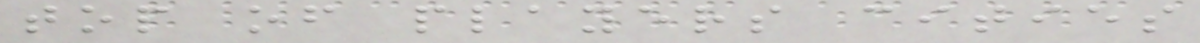top of players cities
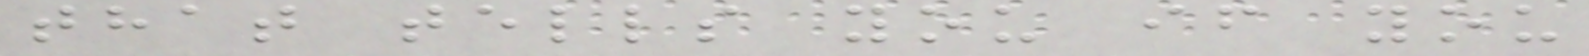that tells you if you
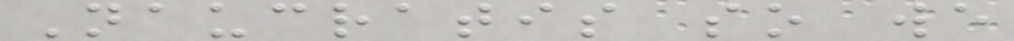Naucratis so we
